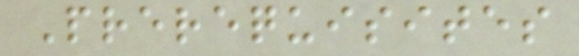Prerequisites
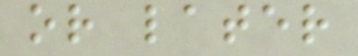or later
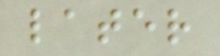later
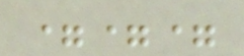===
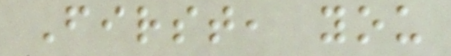First, you
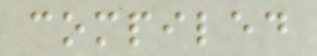compiled
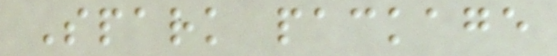Spark package
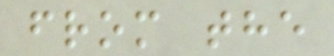from the
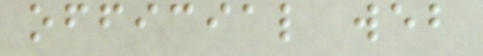official web
